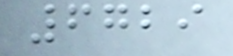6729
